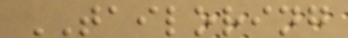TAILORING
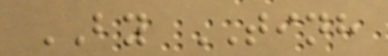BY TINH
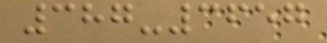387-3657
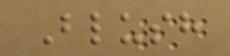Blush
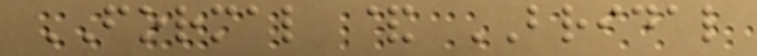FORMAL & BRIDAL
